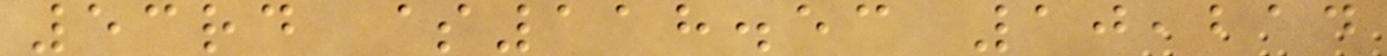53rd $118.53 10,214
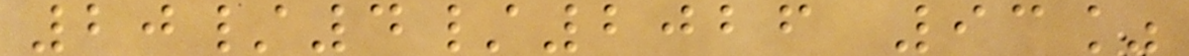20/4/2026 93%
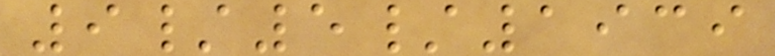9/5/1939
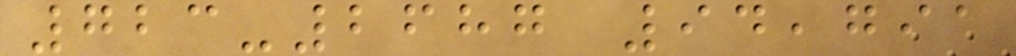723-2687 94,791
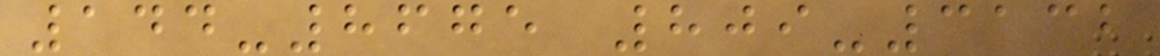144-8675 809-3132
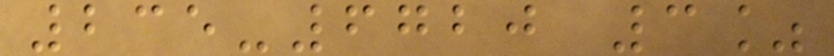235-6720 3%
